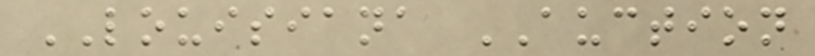LOUISIANA AUCTION
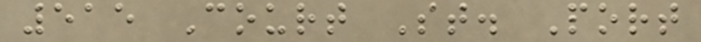515 Court St. Port
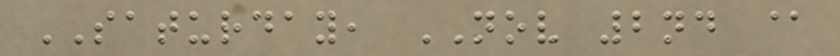SATURDAY, NOV 2nd @
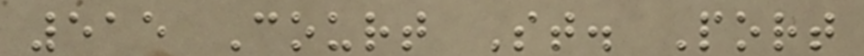515 Court St. Port
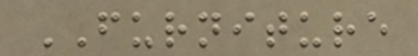FURNITURE
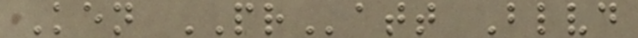Ken PRatt Blvd
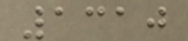1310
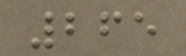265
